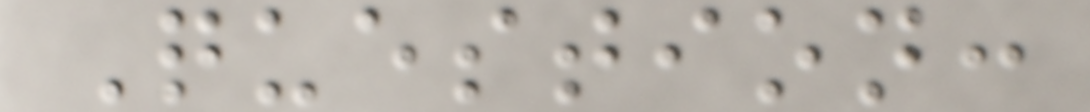Question:
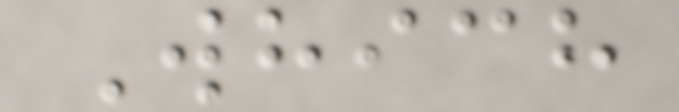Which
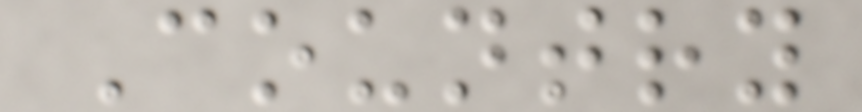Country
